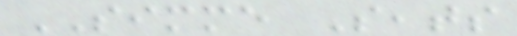SIMME Seats
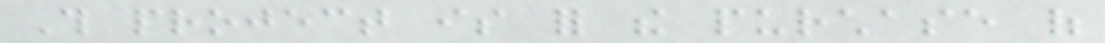This project is for the purchase of
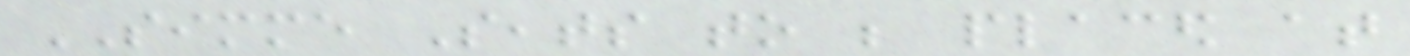SIMME Seats to be placed at
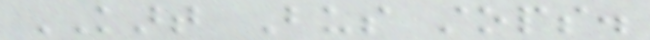KART Bus stops.
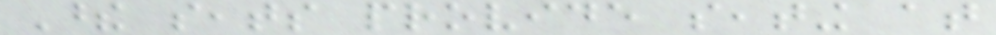These seats provide seating at
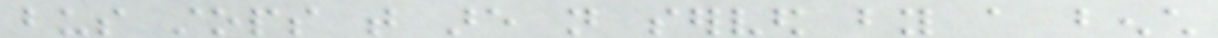bus stops that are not served by a bench
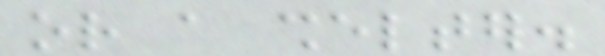or a shelter.
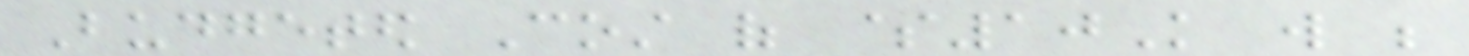Budgeted Cost of $10K will be
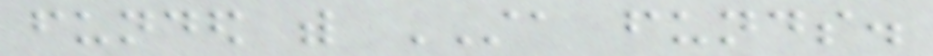funded with STA funds.
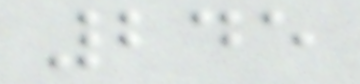245
